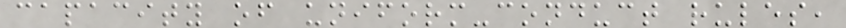capacity of uniform-conduct rules,
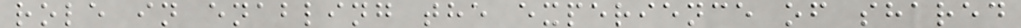role in enabling the experience of shared
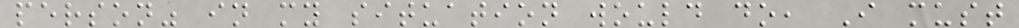person" in my situation would do, I must
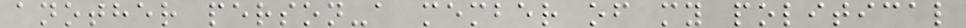another person-a member of my political
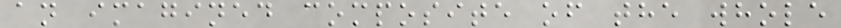an imagined composite of the whole
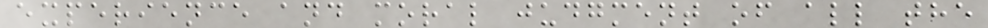experience and moral judgment of all the
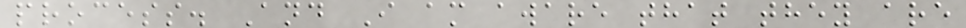process. And I am aware that they are
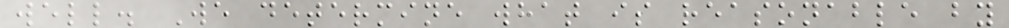well. We determine what is reasonable by
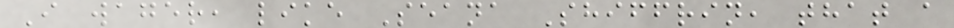I wager, like Seana Shiffrin, that a
